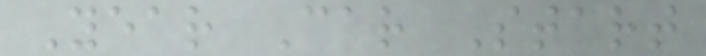Year Car Start
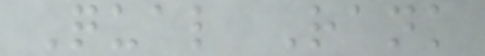Qual Rank
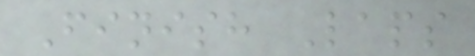Finish Laps
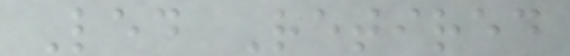Led Retired
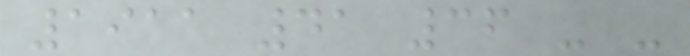1911 41 36 - -
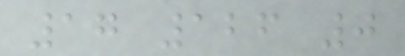17 126 0
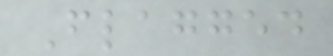Flagged
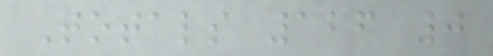Totals 126 0
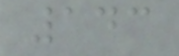143
